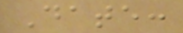Date:
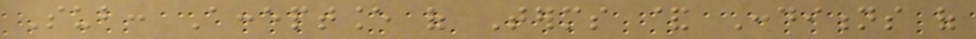Sub: Acceptance of Terms & Conditions of
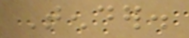Tender.
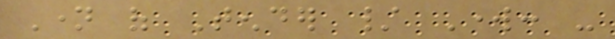Name of Tender / Work: -
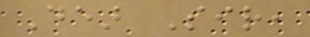Dear Sir,
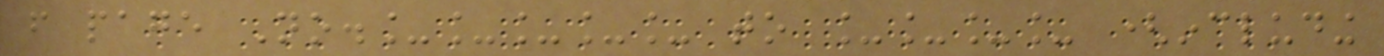from page No._____ to ____ (including
